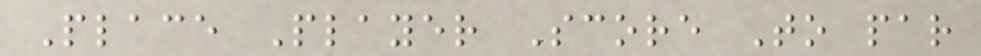Place Player Score To par
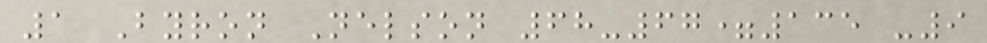1 Byron Nelson 68-67=135 -9
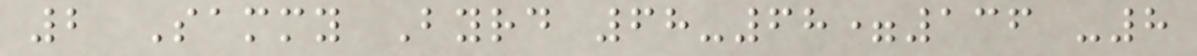2 Sammy Byrd 68-68=136 -8
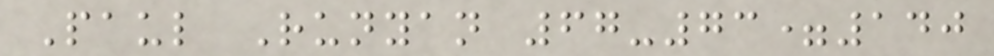Paul Runyan 67-73=140
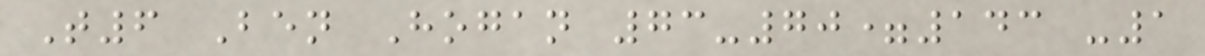T6 Ben Hogan 73-70=143 -1
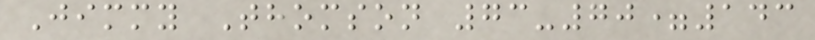Jimmy Thomson 73-70=143
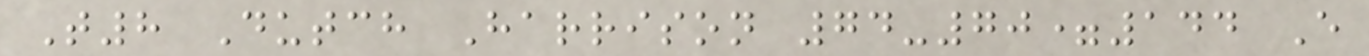T8 Dutch Harrison 74-70=144 E
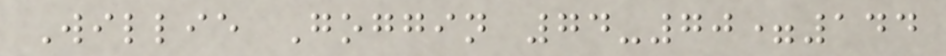Willie Goggin 74-70=144
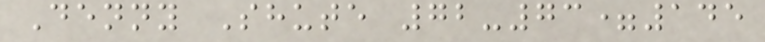Denny Shute 72-73=145
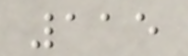115
